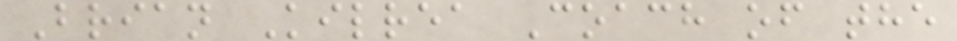Brian Kilrea Coach of the
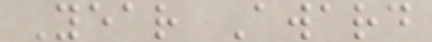Year Award
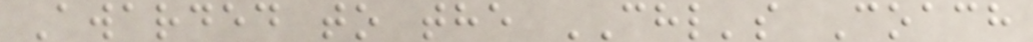Awarded to the CHL's Coach
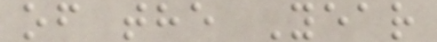of the Year
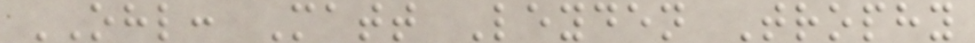OHL: Matt Leyden Trophy
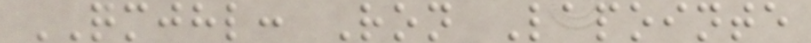QMJHL: Ron Lapointe
